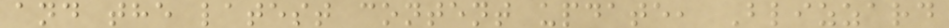and the latest content update, Blizzard
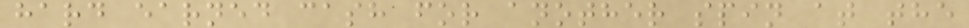hard earned cash for another spin at the
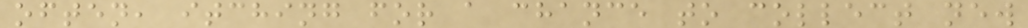often, itching for a chance to collect new
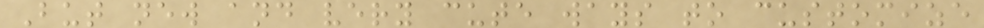But new and very cute ways to customize
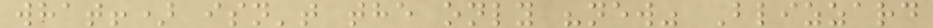what!) isn't the only "new" Blizzard
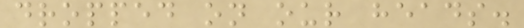dropped on our heads.
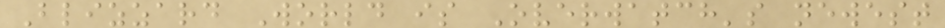Blizzard World is Overwatch's newest
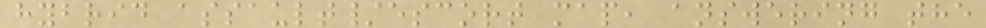hybrid assault/escort map, answering the
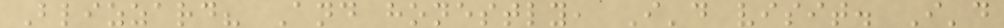Blizzard? And honestly, I'd visit. I'd
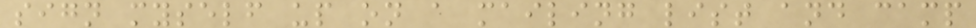sign myself up on a mailing list and camp
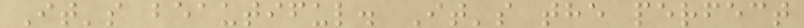It's beautiful. It's the perfect
